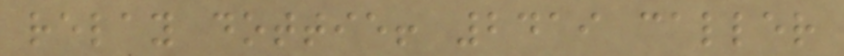relay dottie! 2419 caller
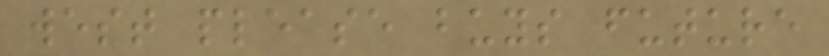west please buys future
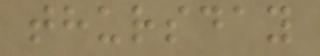thursday
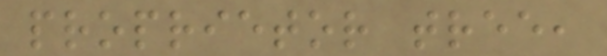proprietor tree,
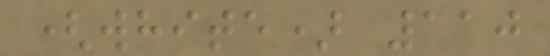(white) 110
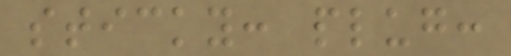sticky: plug:
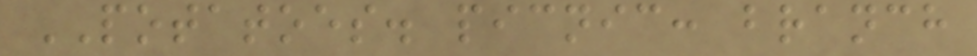POTATOES. picnic: branch
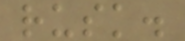rusk.
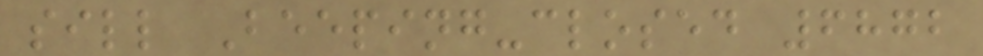sill Beeping-closed 6872
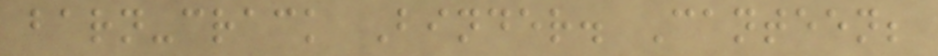barn-crack Binder. Canteen;
